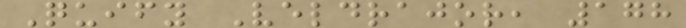Quify Veldrajor, 178
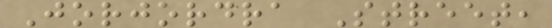Jorjordra Street,
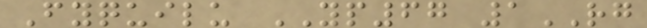Fyquilu YP67 1RG
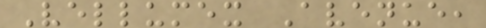Vellumex Avenue,
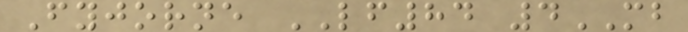Fyjorne LF84 4MB
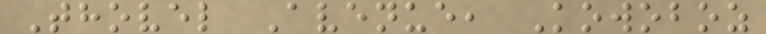Thovel Avenue, Kowoboz
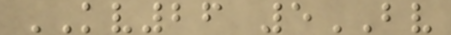KV26 5BV
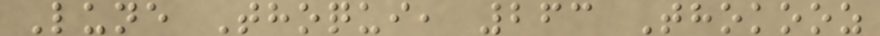Lune Thoqui, 263 Thokooz
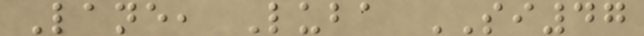Lane, Luba SI47
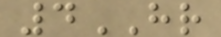4HR
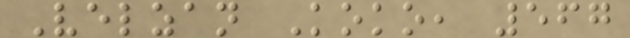Velzan Koko, 567
